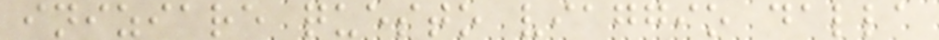iniziare questo viaggio dalla
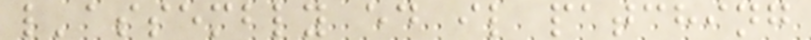l'assembly ed il patching
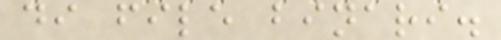di file binari.
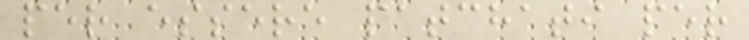per essere patchati per
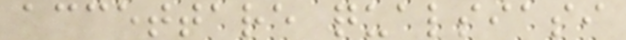accettare qualsiasi
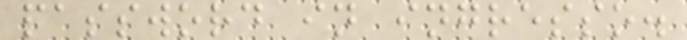password in ingresso.
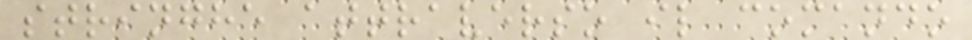stringhe attraverso il comando
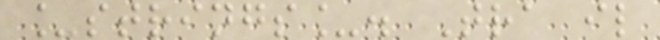_strings_. Tra il
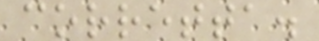corretta.
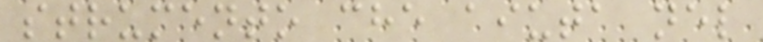strumento che aiuta nel
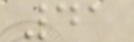41
